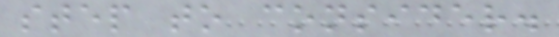step to consider.
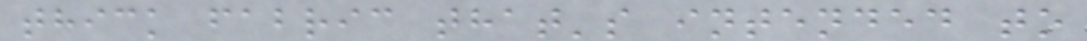thick fabric that's intended to
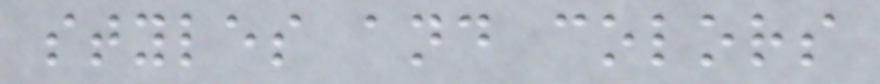styles and colors
